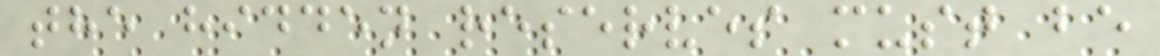the hidden reserves must be
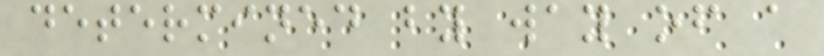determined by way of a
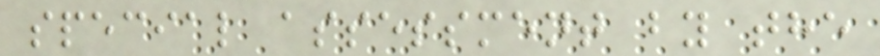special assessment by the
